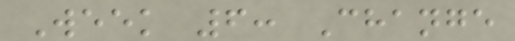Week 6: Change
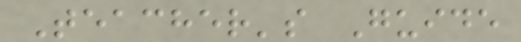Teacher's Guide
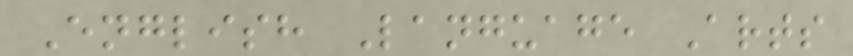English Language Arts
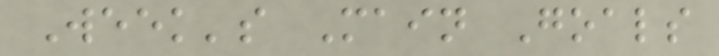Week's Main Goals
